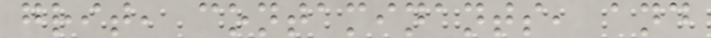grit, contaminants, and
